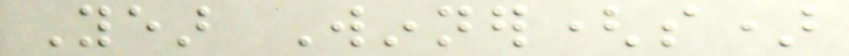Year Winner(s)
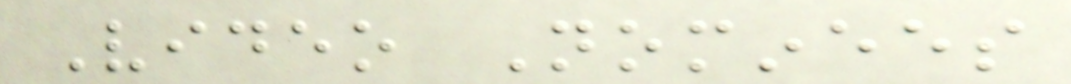Video Nominees
